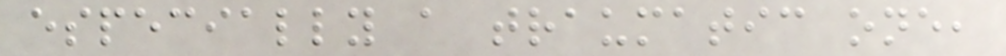especially a traumatic one,
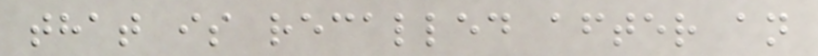that is recalled after an
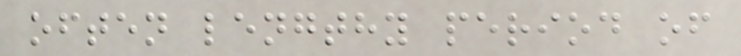often lengthy period of
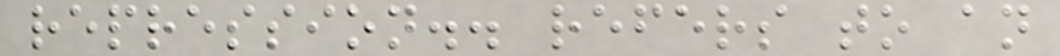repression.. refers to an
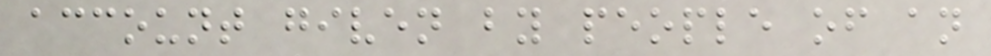account given by people of an
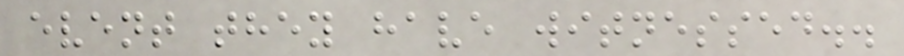event they have witnessed..
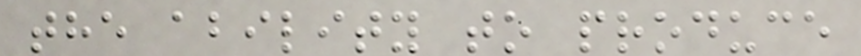the ability to produce
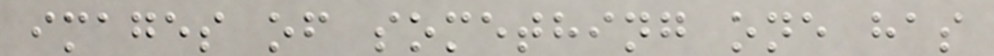images of something one has
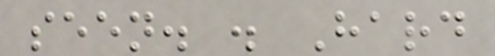seen. . Hard
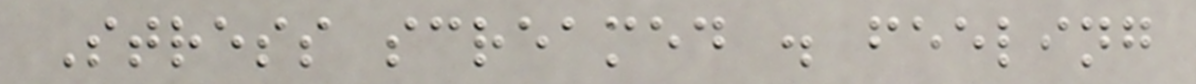Stress screamed . feeling
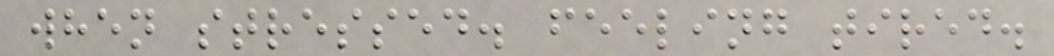when stressed. feeling tired.
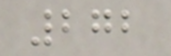272
